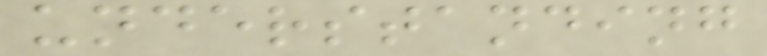understanding
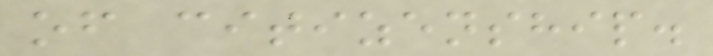of citizenship.
